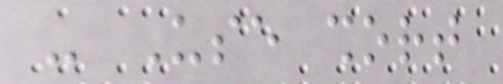- Use short
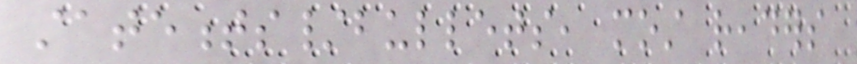statements/bullets, most readers
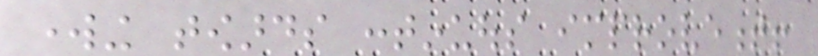working towards continuous improvement!
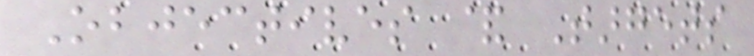Objectives & Targets
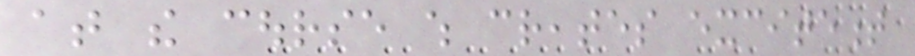at the course which creates excitement
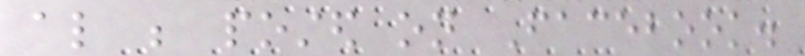also be posted on Facebook.
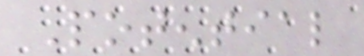Potential
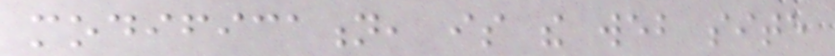modification, is the web site
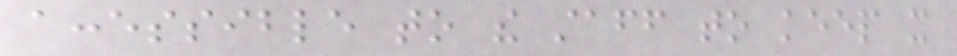accessible to the staff to keep it
